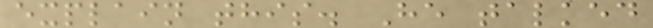explain this. He talked
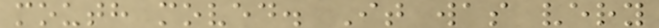mouth moved. It was very
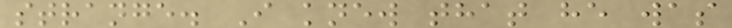strange. I knew that he was
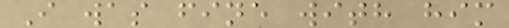I was fine with him
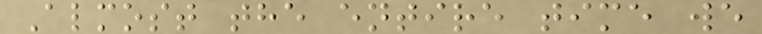Almost the entire time we
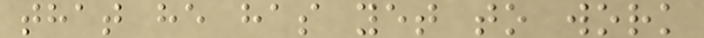that he has yet to work
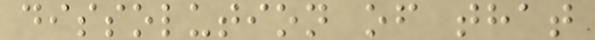dissolution of that
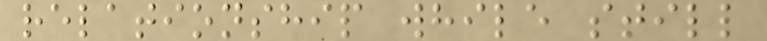relationship while still
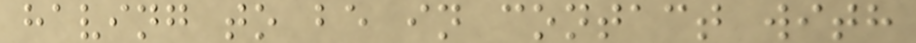having to be in contact with
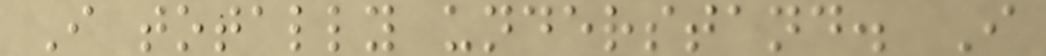I totally understand. I
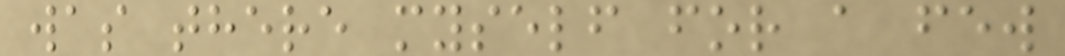was there myself for a few
